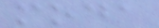moda
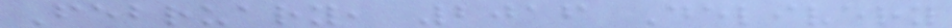February, 2016 Delivery
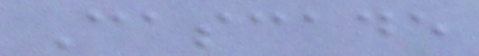Cascade
